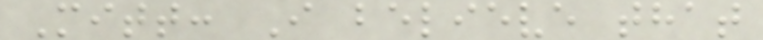Mitt: I believe that
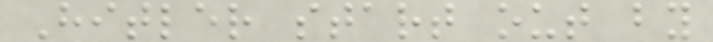Hitler start out by
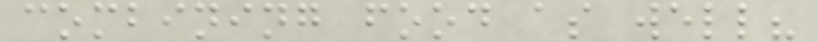combining food as well?
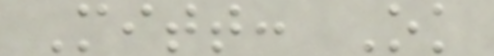Mitt: Ok
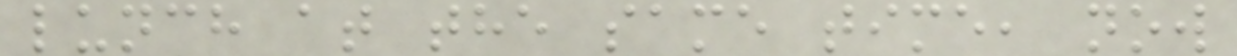lunch at the same time, now
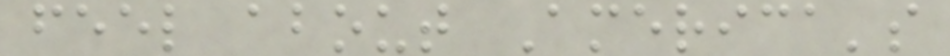feel about America's
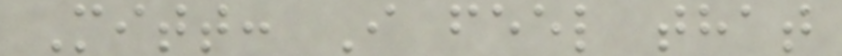Mitt: I feel that
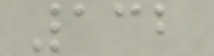132
